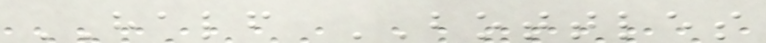HALF BOTTLES
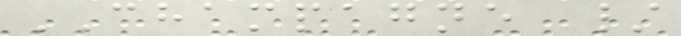CHAMPAGNE /
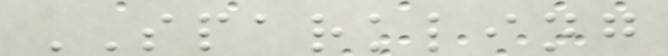SPARKLING
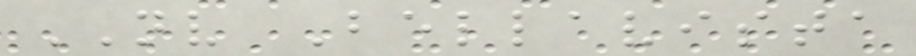NV Bellavista
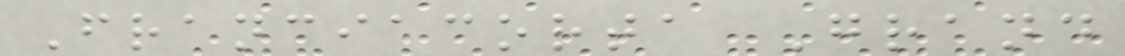Franciacorta Grand
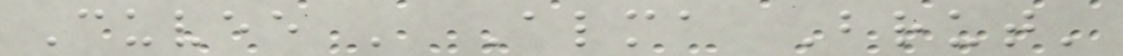Cuvee ' Alma Brut'
